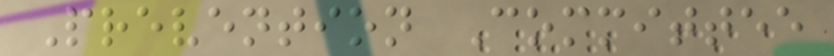Prevention Committee
